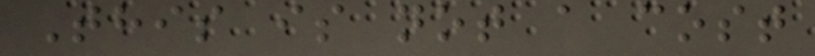This is not a cost
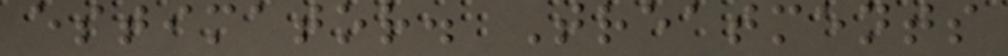estimator. Treatments
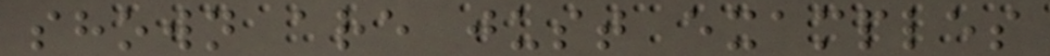shown are just examples
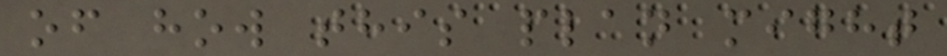of how this plan might
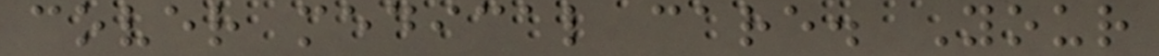cover medical care. Your
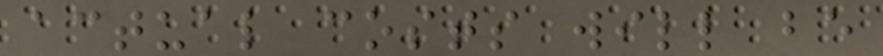actual costs will be
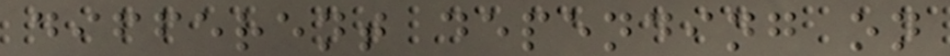different depending on
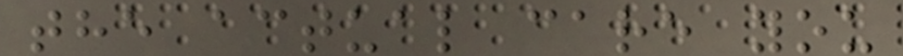the actual care you
